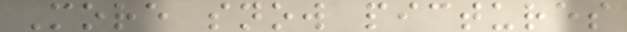More snow pictures
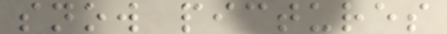snow pictures
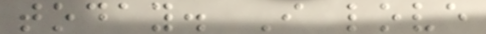today. I love
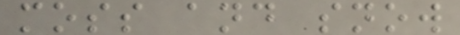moss and snow
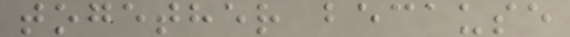together because
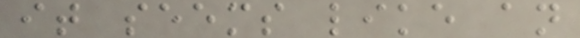it seems like an
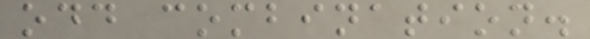odd combination.
